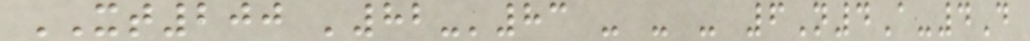XT200 '82-'83 - - - 6N4A-4D
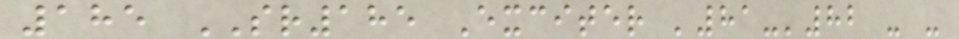185 SR185 Exciter '81-'82 - -
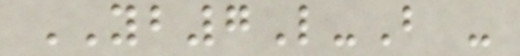YB7L-B -
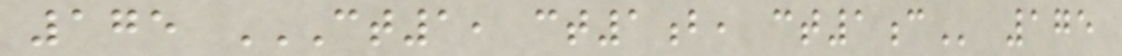175 CT1, CT1B, CT1C 175
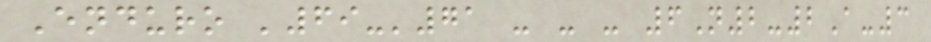Enduro '69-'71 - - - 6N2-2A-3
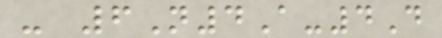- 6N4A-4D
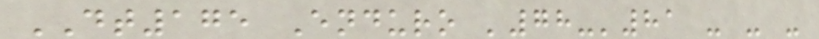DT175 Enduro '78-'81 - - -
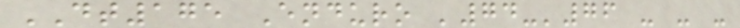DT175 Enduro '74-'76 - - -
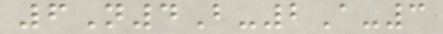6N4B-2A-3
